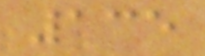135
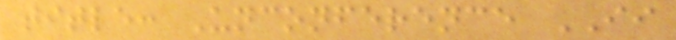title: Unconference II
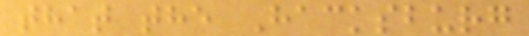that the Hacksburg
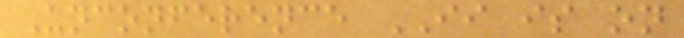Unconference II is on
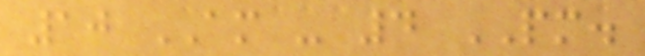10 AM - 4 PM.
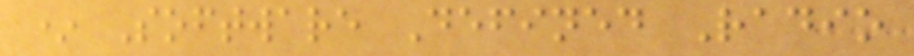* Software Defined Radio
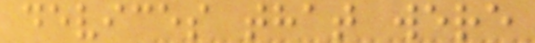devices that were
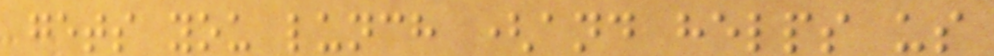gets you lunch (and helps us
